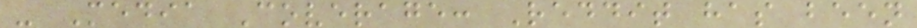- Media Coverage: Reddit has been
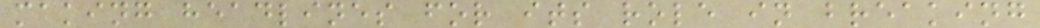making headlines for its role in breaking
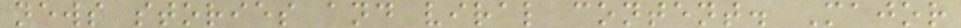news stories and viral content. Major
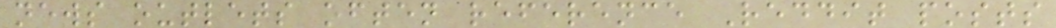news outlets often reference Reddit posts
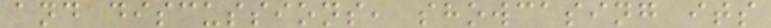and discussions, showcasing its
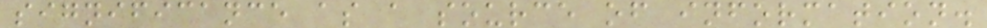significance as a source of information.
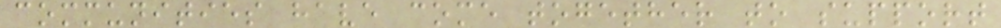communities have come together to support
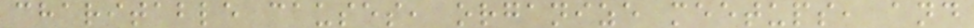charitable causes, organize meetups, and
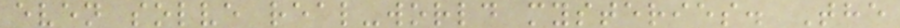even solve real-world mysteries. The
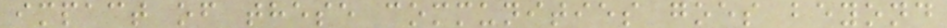impact of these communities goes beyond
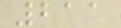211
